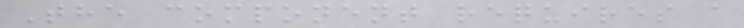The component requires a
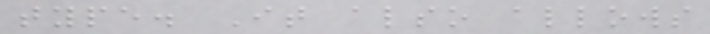type. It also allows
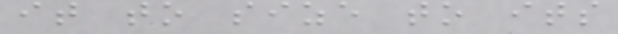it to size to its
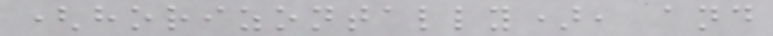(horizontally), and
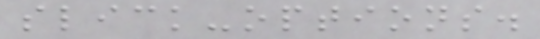slick-options.
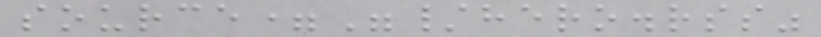source="/hero.rss"
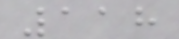118
